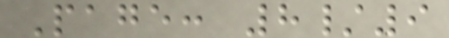Page: 8/9
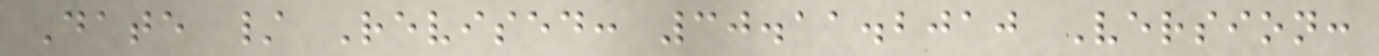Date / Revised: 30.11.2010 Version:
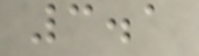3.1
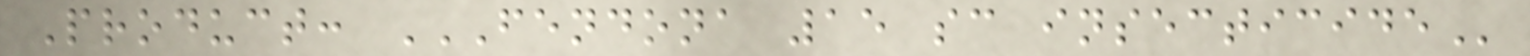Product: FENDONA 15 SC INSECTICIDE
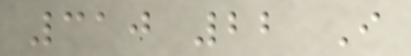310 22 I
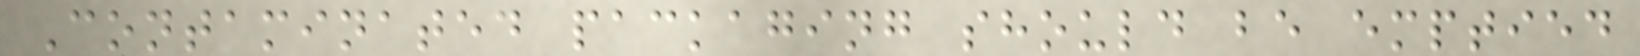Contaminated packaging should be emptied
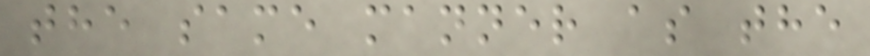the same manner as the
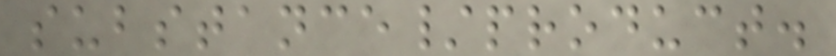substance/product.
